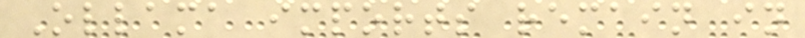Ollama imports remain in
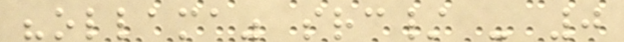"ollama" src/ - 0
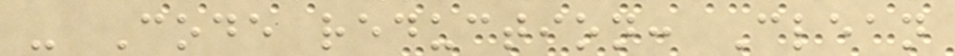- Code reduction: Clean
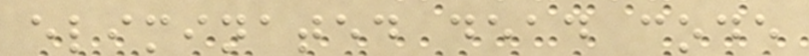eliminated dead code
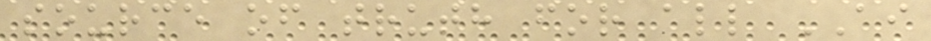source of truth for all AI
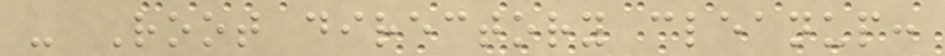- Root directory cleanup:
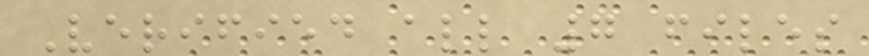Verified all 7 files
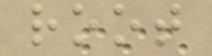root
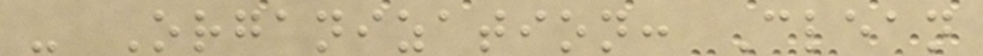- Organization: Clean
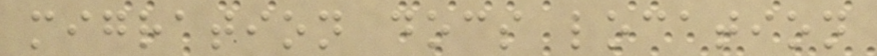migration docs location
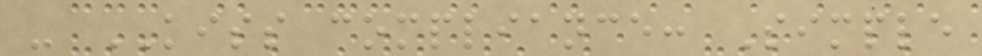- KISS compliance: Simple
